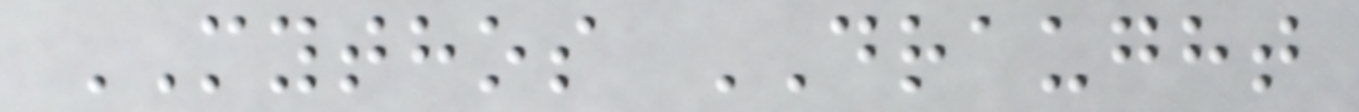MYTHOS DRAUGHT
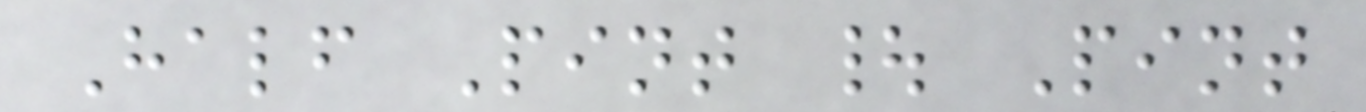Half Pint | Pint
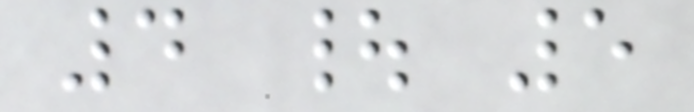4 | 5
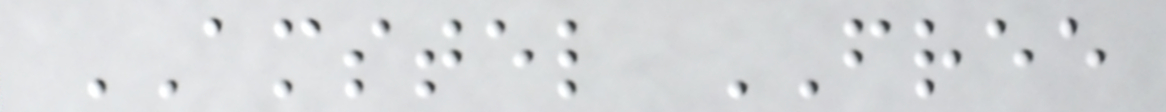AMSTEL FREE
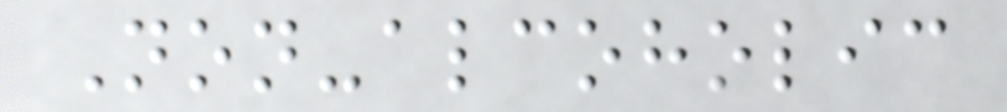Non-alcoholic
